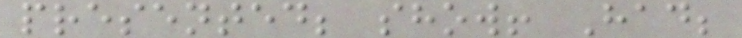presented; show! Had;
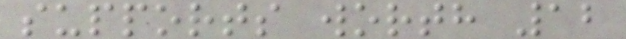supports worth 12
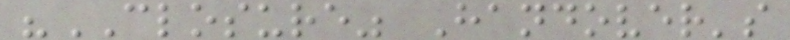"CLOSURE" Handover's
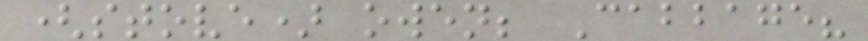(stove) owen; Cabbage?
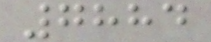7884
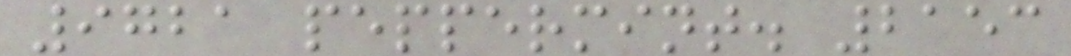9721 peppermint. 2153
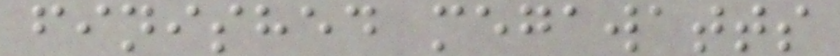finished megawatts
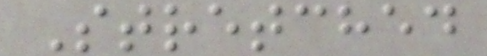Stretched
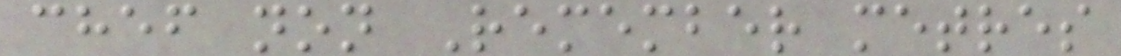chef non Remember metres
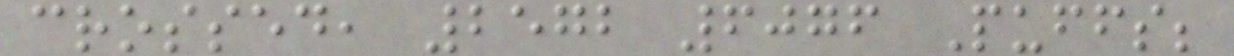crossed, 2572 6076 Puffs;
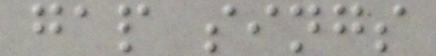gap sings
